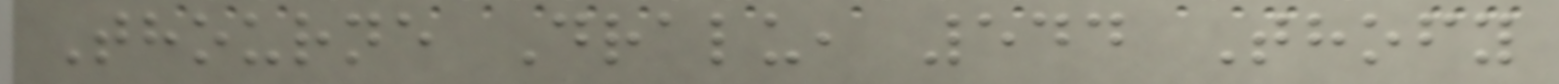Thourne Dralu, 544 Thofy
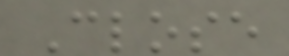Close
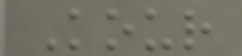Kour
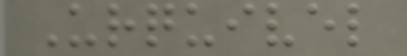Urquivel
